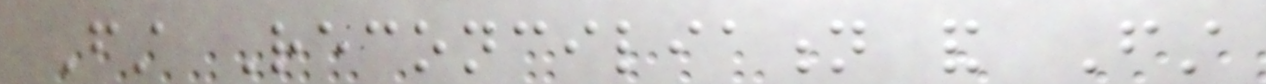First Reconciliation and First
